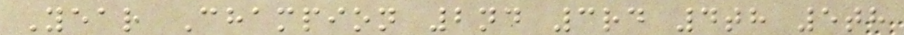Year Champion 2nd 3rd 4th 5th
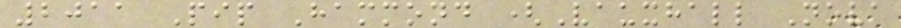2011 Pip Hammond (Vauxhall Nova
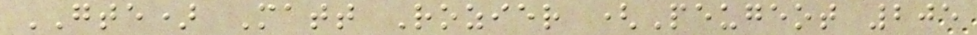GTE) Matt Rozier (Peugeot 205
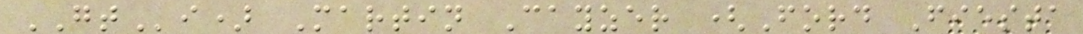GTi) Martin Cayzer (Ford Fiesta
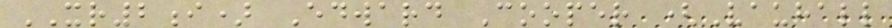XR2i) Edward Cooper (Vauhall
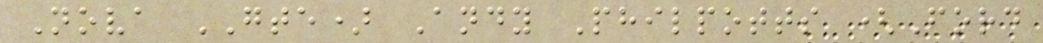Nova GTE) Andy Philpotts (Ford
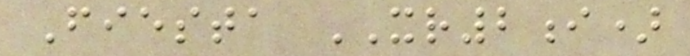Fiesta XR2i)
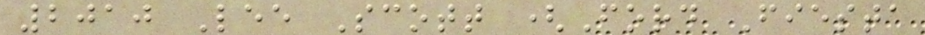2010 Lee Scott (Ford Fiesta
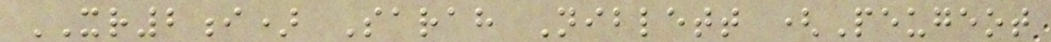XR2i) Sarah Niblett (Peugeot
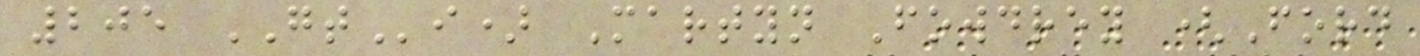205 GTi) Martyn Fowdrey (Ford
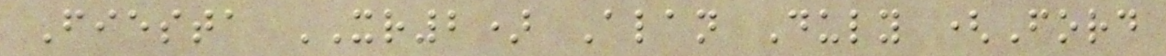Fiesta XR2) Alan Duly (Ford
